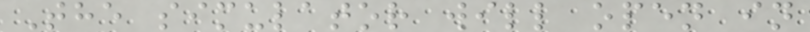The simulator will open in
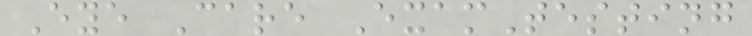Eye Care ExamTesting
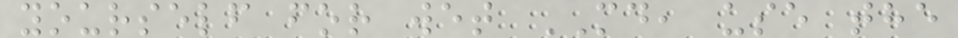yourself for wet MD, use the
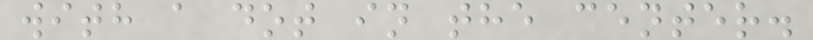with a dot in the center.
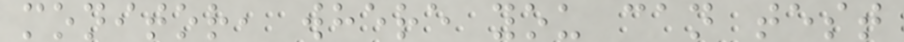monitor, where you can test
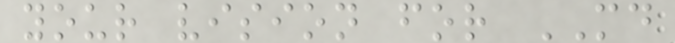your vision for MD
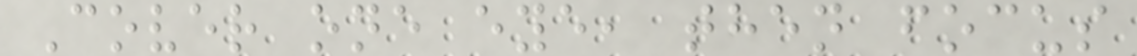Cover one eye, then focus
